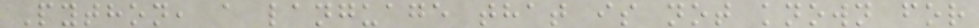Python, a language that is not known for
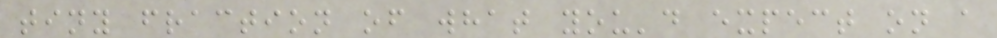tiny fraction of what you'd expect on a
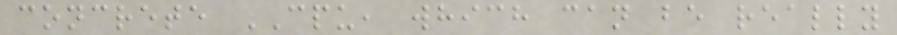concrete CPU, which can be really
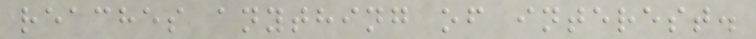reaches anything of interest.
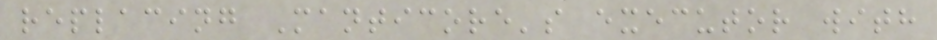replacing Manticore's executor with
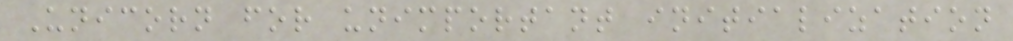Unicorn for unimportant initialization
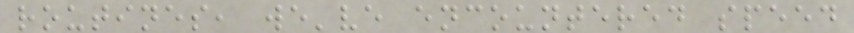routines, we've encountered speed
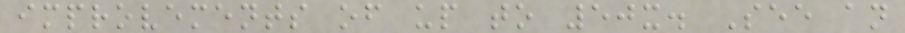improvements of up to 50x. See an
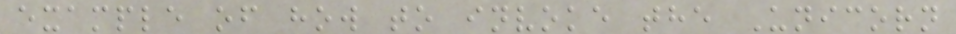example of how to invoke the Unicorn
